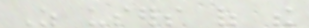As users of the
